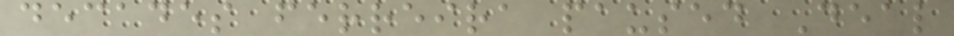decades ferreira paused Deal
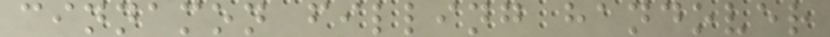cinnamon filling handover
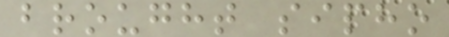brought sipho
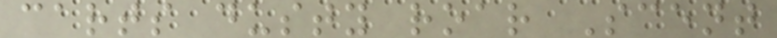carts dusty roar Scent
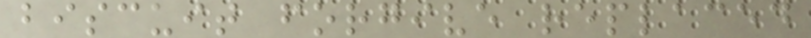biscuit forgive replaced
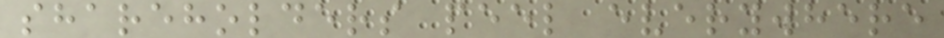shareholders peel everywhere
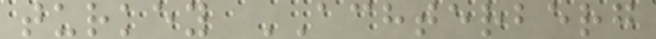turkey ACHTERBERG
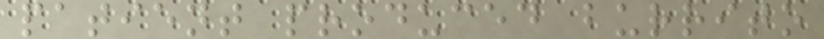patient produced burrito
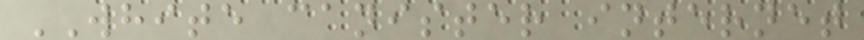WHITE canister internet
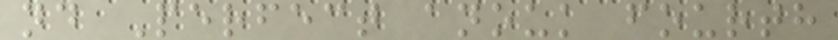nd Perfect anouk fourth
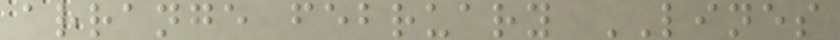arrange february LINES
